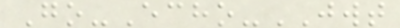Go-Echo-JWT
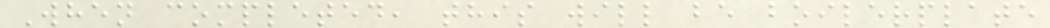When completed, this will be boilerplate
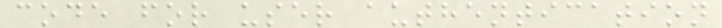code for user authentication
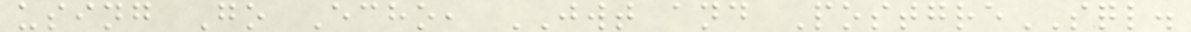using Go Echo, JWT and PostgreSQL.
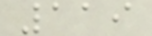119
